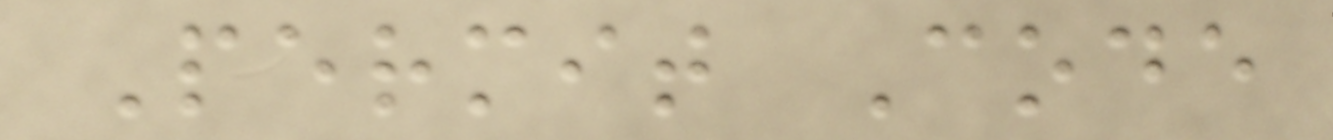Permit Code
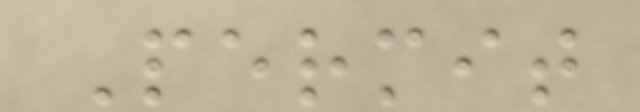Permit
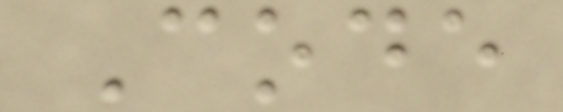Code
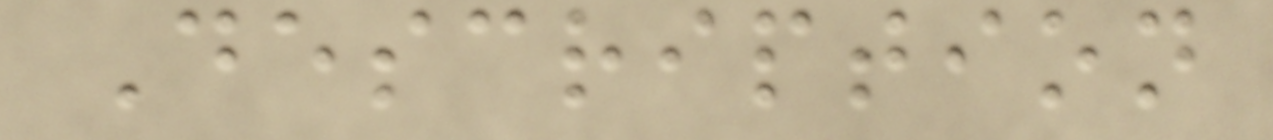Description
